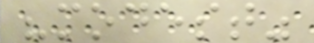"modest"
